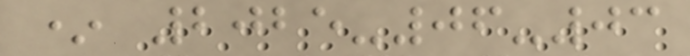* 2025-06-03
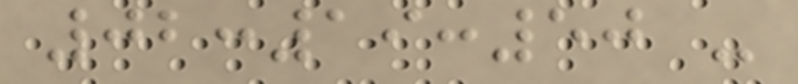02:19:50 -
